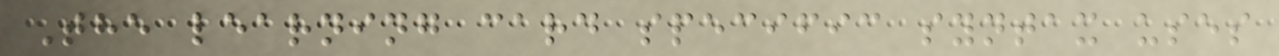The learning card specific syntax uses
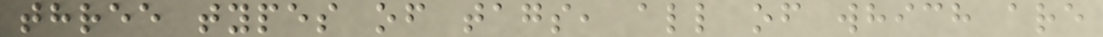three types of tags, all of which are
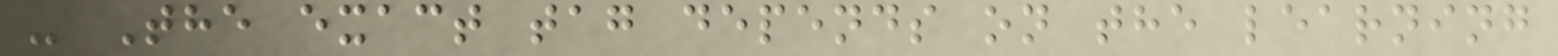- The exact tag depends on the learning
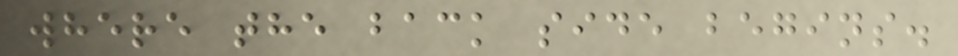where the back side begins.
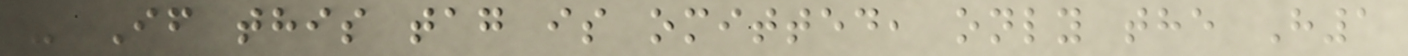- If this tag is omitted, only the H1
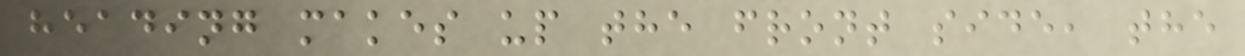heading makes up the front side, the
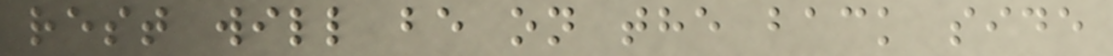rest will be on the back side
